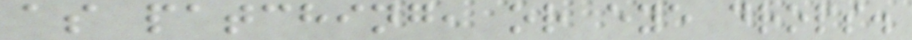as patching, or eye drops.
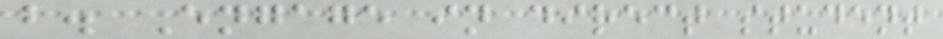b. Engage in direct student
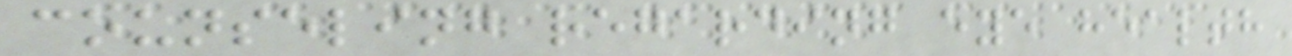counseling regarding eye health
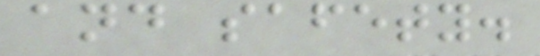and safety.
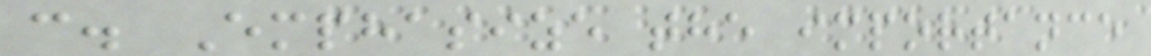c. Emphasize the importance
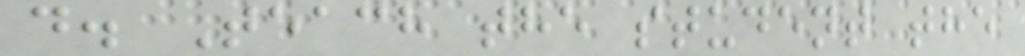d. Teach the student the
